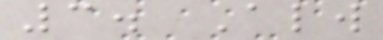3. Always
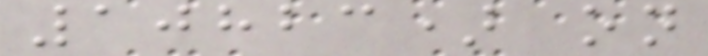10823) on
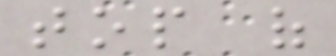top of
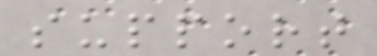support
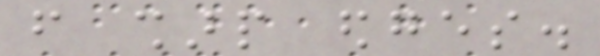from sharp edges.
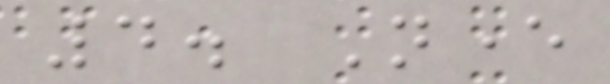4. Never
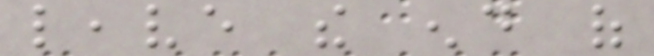leave the end of
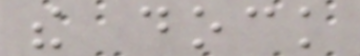the dock
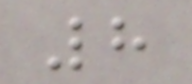8
